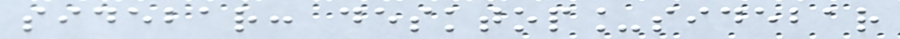sidebar: desktop_sidebar
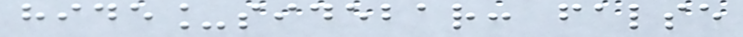hide_sidebar: false
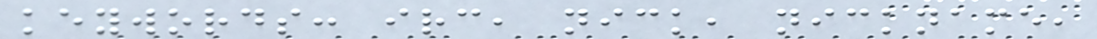keywords: irc, nick, nickname,
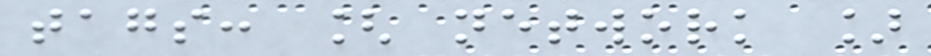tags: [ network ]
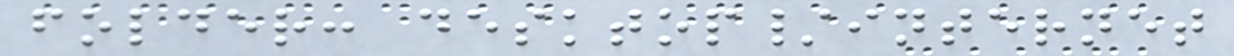folder: desktop/internet
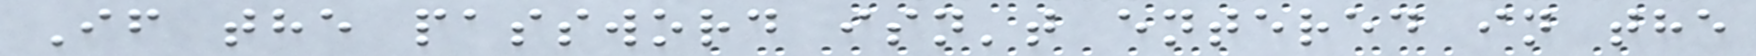If the password isn't entered in the
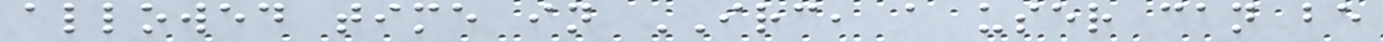allowed time in IRC, a user can be
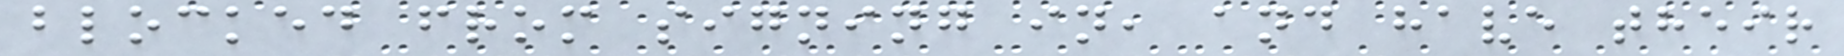blocked from signing in, and have their
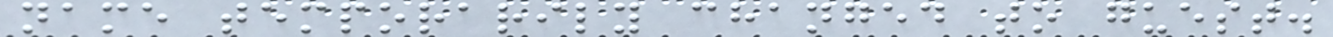name temporarily changed to guest.
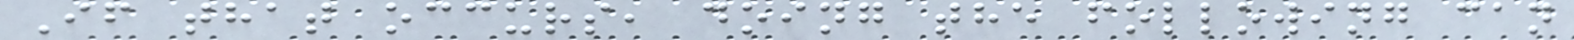If that occurs, doing the following can
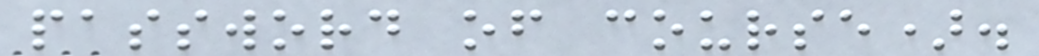password of course).
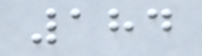184
